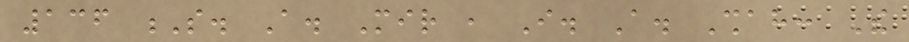136 S. A. Mir , I. A. Shah: The
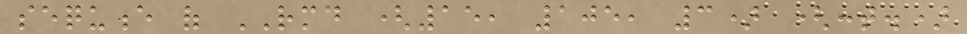sequence of RMD (15, 105, 3) (cont.)
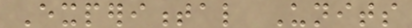Experimental Units
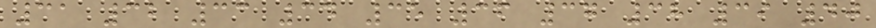31 32 33 34 35 36 37 38 39 40
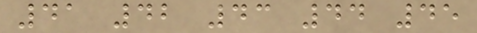41 42 43 44 45
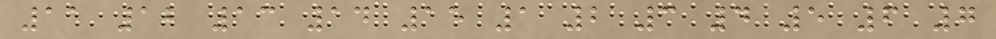11 12 13 14 15 1 2 3 4 5 6 7
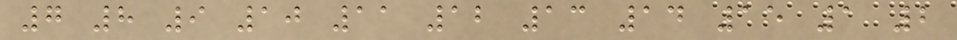7 8 9 10 11 12 13 14 15 1 2
